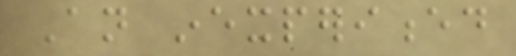An inexperienced
